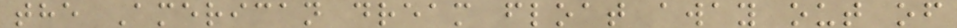the American dream float away out of
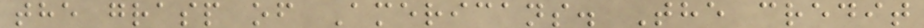the grasp of Americans. The credit
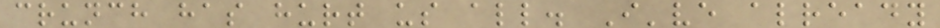crunch has hurt us all. I've already
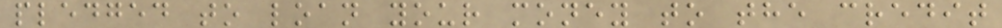pledged to loan your money to the credit
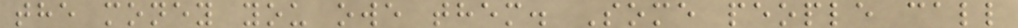the money you owe them. Some people call
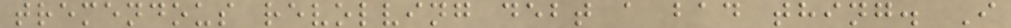tremendous revolving debt a bad thing. I
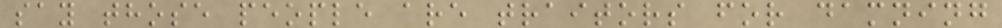say those people are traitors for damning
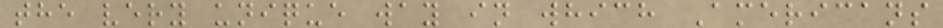the very unique way in which Americans
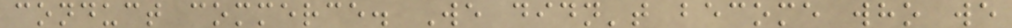conduct commerce. We didn't become who we
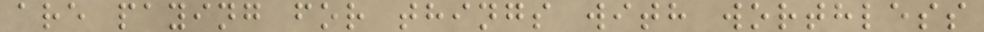are paying for things with worthless
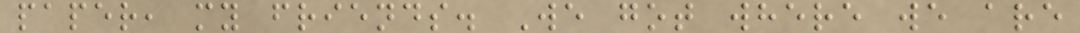paper, my friends. We got where we are
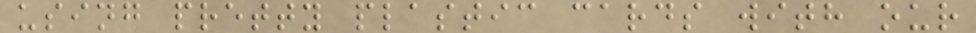using pretty plastic cards with our
